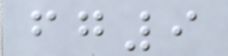fg9
